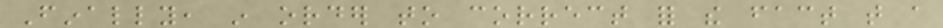Finally, in order to correct for the fact that a
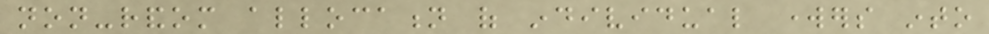non-random allocation of individual workers into
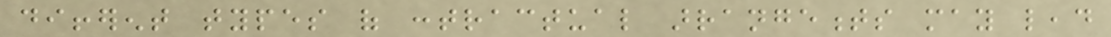different types of contractual arrangements may lead
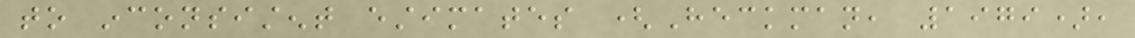to inconsistent estimates (Heckman, 1979),
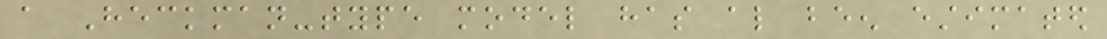a Heckman-type model has also been estimated
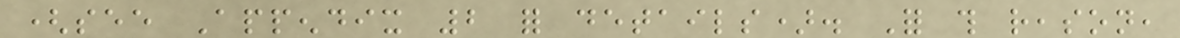(see Appendix 2 for details). For this reason,
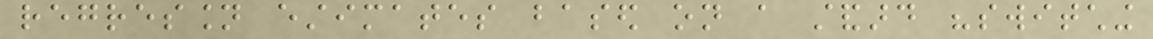regression estimates based on a standard "switching
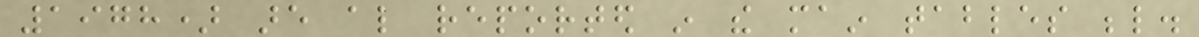1978) are also reported in the main tables below.
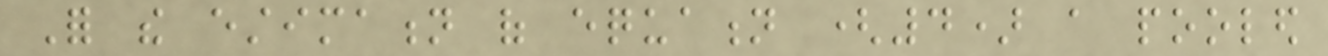For the estimation of equation (4) a pooled
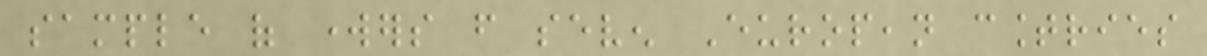sample of workers from seven European countries
